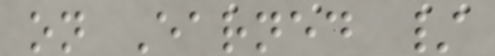on Earned /
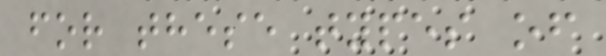for these types of
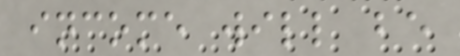income will be
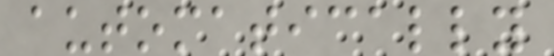automatically
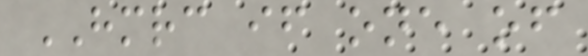HMRC if one of
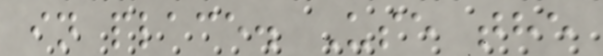in place. Use the
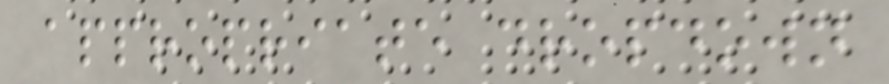appropriate dropdown
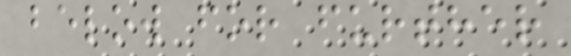below for further
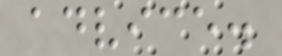advice.
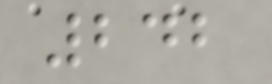242
